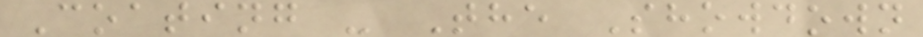Coating - The Showdown
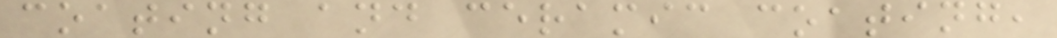coating and ceramic coating,
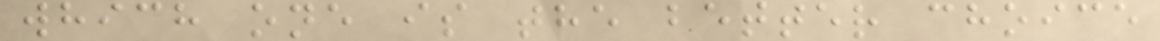which one is the better choice
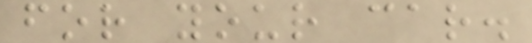for your car.
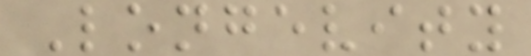Longevity
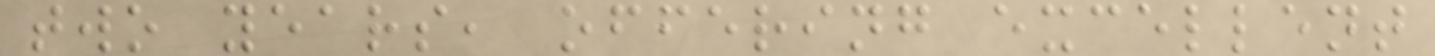two years, offering excellent
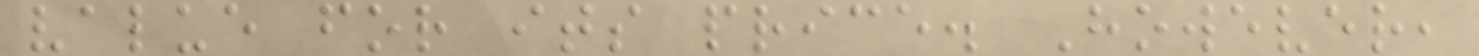value for its price. However,
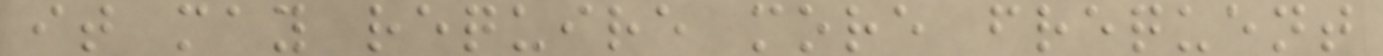it may require more frequent
